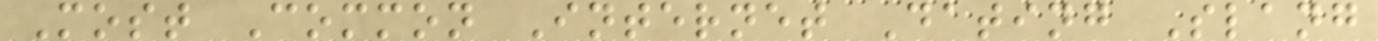Most Common Internet Dating Slang
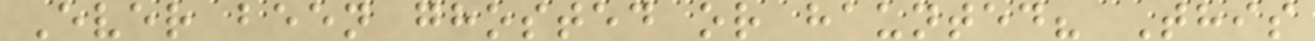Ever been ghosted or haunted? This
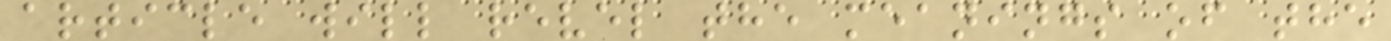article will revel the meanings of the
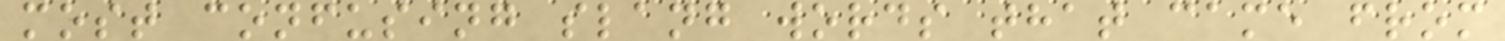most confusing slang words that came from
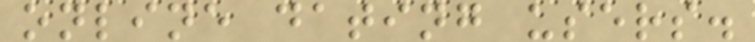online dating users.
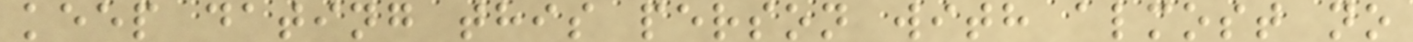keep dating this person with almost no
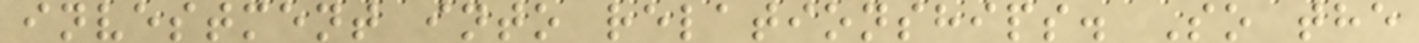investment into relationships. So the
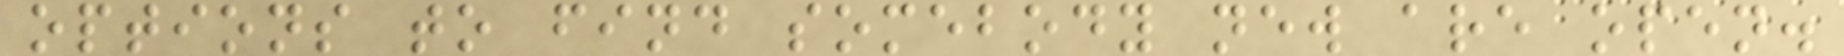options to find somebody new are open.
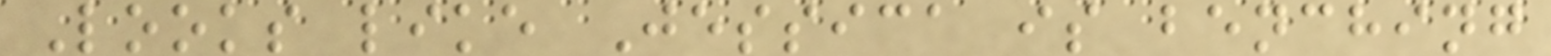Looks like Jessica is benching
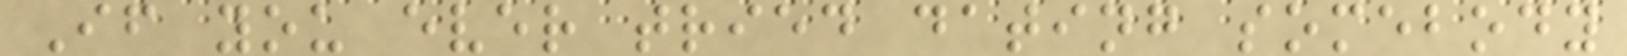If you ever tried dating somebody
